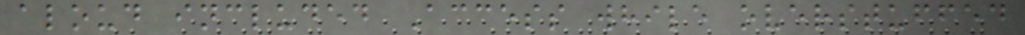aloud included Access while overstuffed
